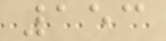153
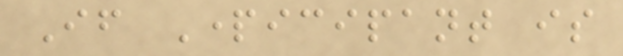If Participant is
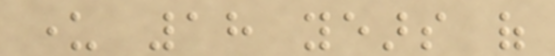under 18 years of
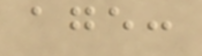age:
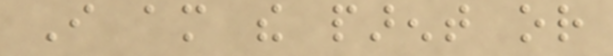I am the parent or
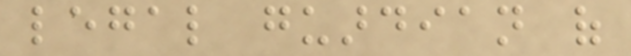legal guardian of
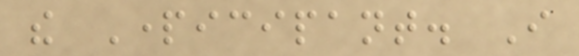the Participant. I
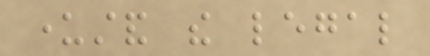understand the legal
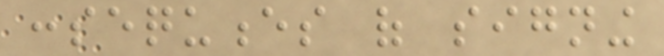consequences of signing
